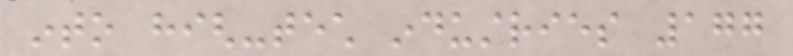into high-tech industries 177
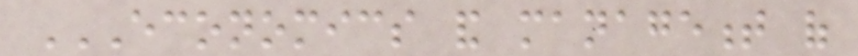ECONOMICS AND MANAGEMENT OF
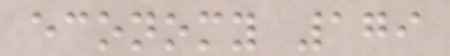economy 179
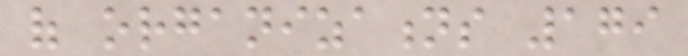of organizations 179
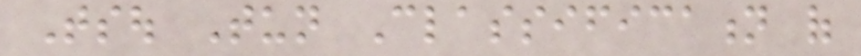Tsou Tun Classification of
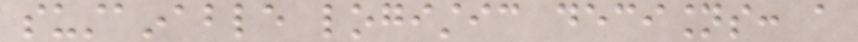sustainable logistic decisions: a
